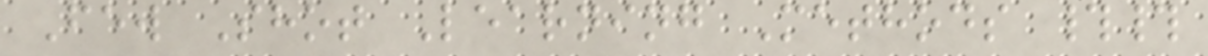Few Shot Learning Methods ##
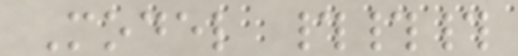Model ###
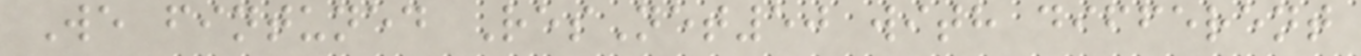We fintuned ResNet50 with different
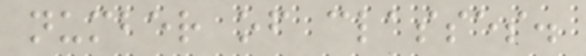number of classes.
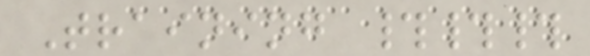Training ###
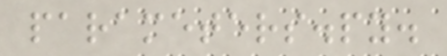parameters.py.
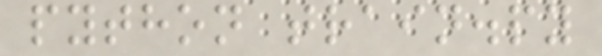python train.py
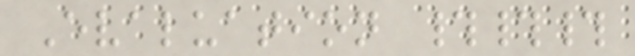Evaluation ###
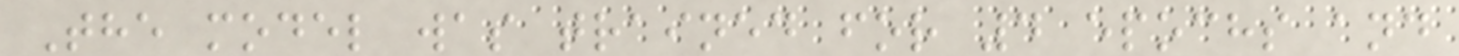The model was trained for 4 epochs and
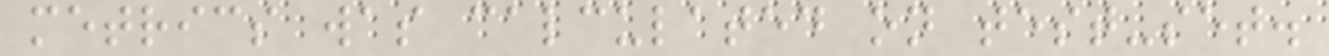metrics was calculated on test-set.
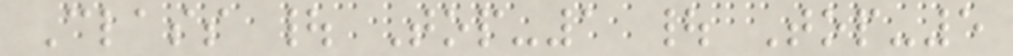Class | Top-1 | Top-5
